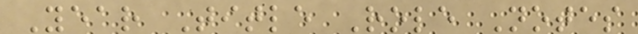Year Title Role Notes
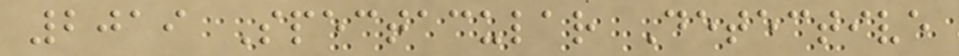2019 Spectacular Detective
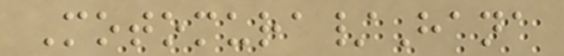Motomura/Hana
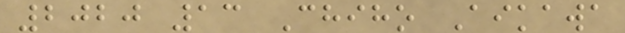2020 13 Chiho Aikawa
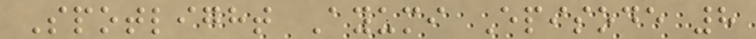Spotlight Ayumi Episode 8
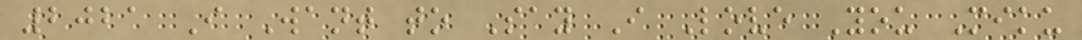2021 I Want to Say I Love You Miku
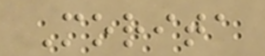Morita
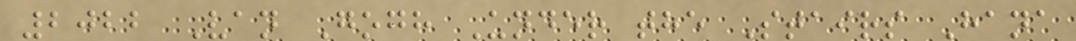2022 Van Gogh Under the Stairs Hana
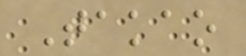Takao
